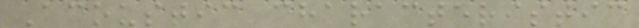Acoustic characteristic
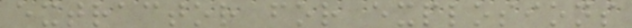extractor for explosions
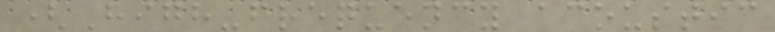(High-frequency acoustic
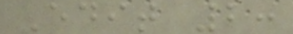Edit 2:
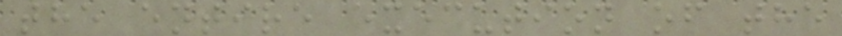the entire execution of the
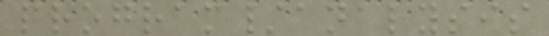program/analysis
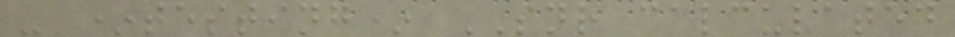- *testing* SNR calculated
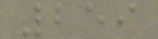259
